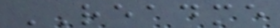README
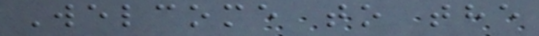Welcome to the
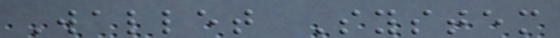Wallet System
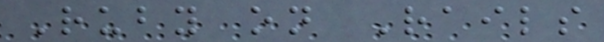Ruby on Rails
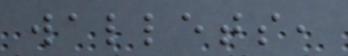wallets,
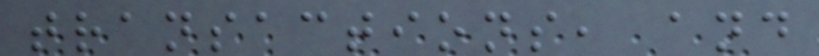transactions, and
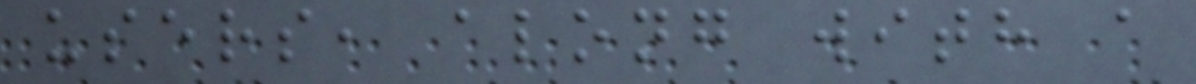users, along with a
